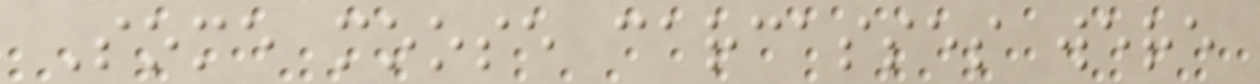Some moose carcasses were
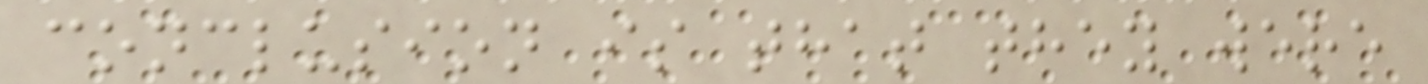conclusion is that they were
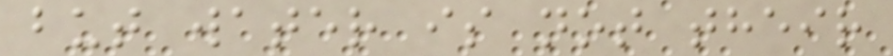but water is not their
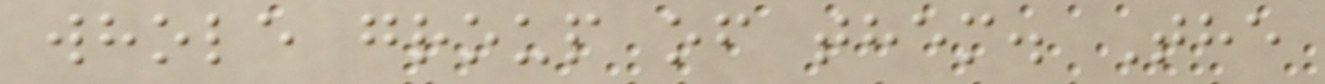whole group of them. The
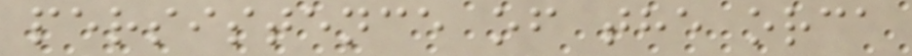persistence of the orca
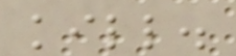kill.
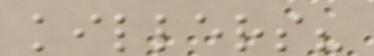killers?
